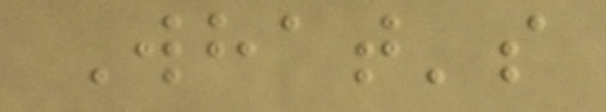What's
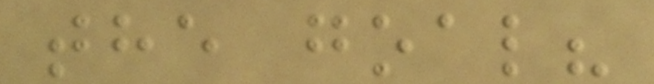the goal?
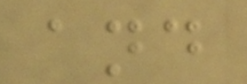and
